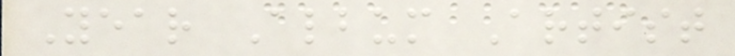Year Album Artist
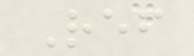Ref
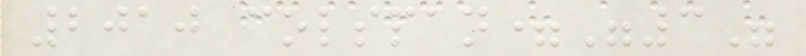2010 colspan="3"
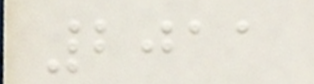2011
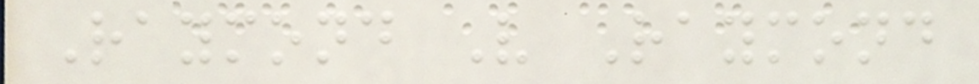Raymond V Raymond
